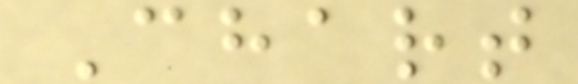Chart
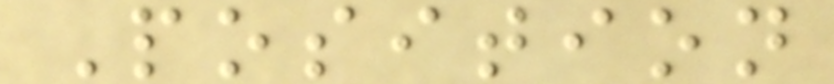Position
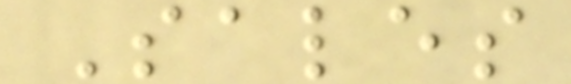Sales
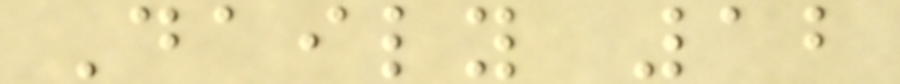Daily 12
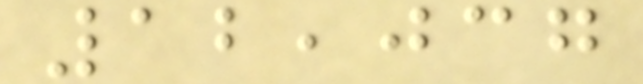12,037
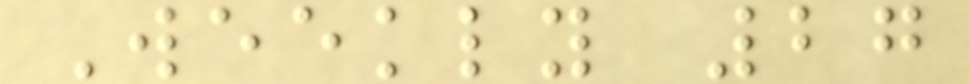Weekly 27
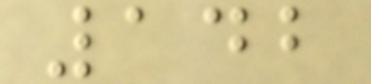142
